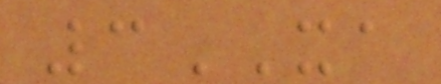3XA
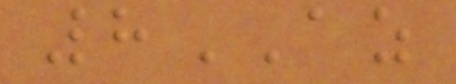8AZ
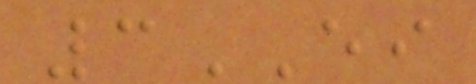3EI
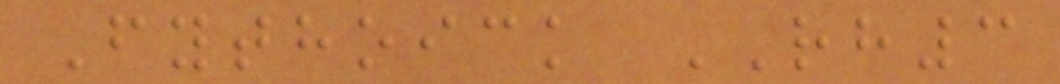Fythoick RH3
